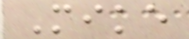Mike
